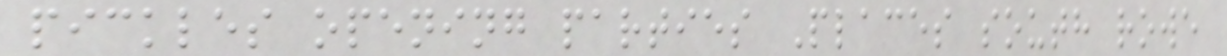pickles opening parties Places south rowe
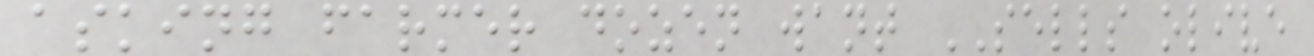asking farmer dozen want SELLS olive
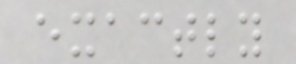exactly
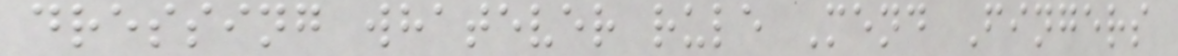dressing whatever rule Mend Fingers
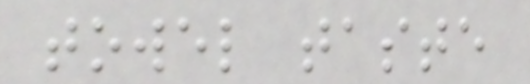towel taste
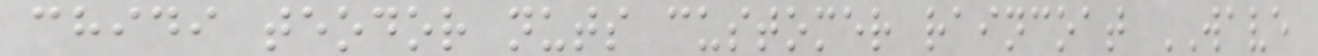chidi teodor nuts customer raincoat WAVE
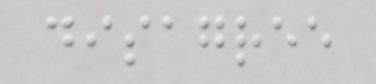disagree
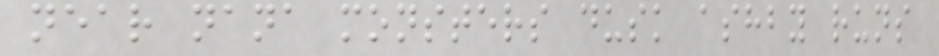near nana monsters dusk ashby runs
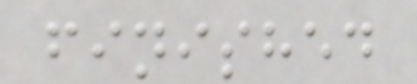finished
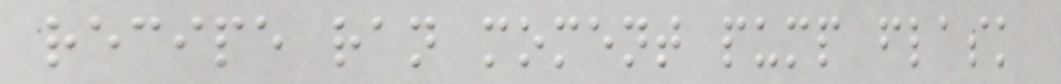recipe ran moment pump flask
